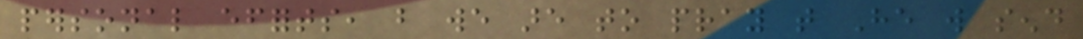personal efforts, but we are to pray that He will send
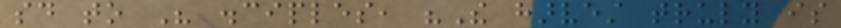said to His disciples, "The harvest truly is
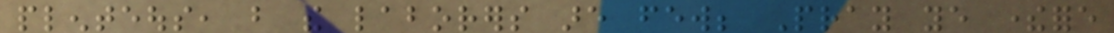plenteous, but the laborers are few; Pray ye therefore
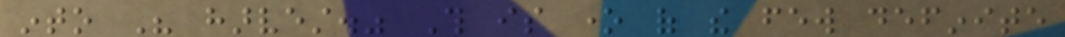into His harvest." This is one of the few definite
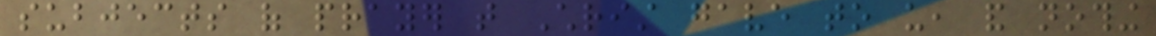subjects of prayer that Christ gave to us, and nothing
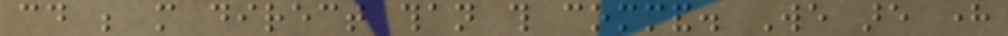could be more direct than this command. We are here
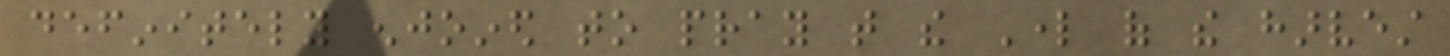definitely enjoined to pray that the Lord of the harvest
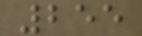255
